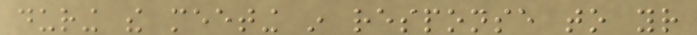during the meeting in response to your
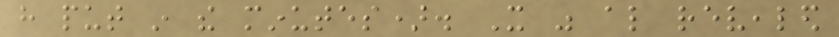have put in the minutes). It was also revealed
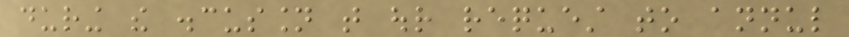during the discussion that our request to annul
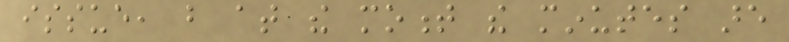issue, but at the moment the minutes are
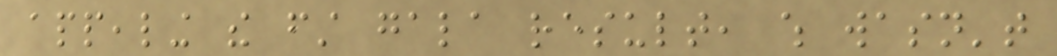appealing the first gala result, which wasn't
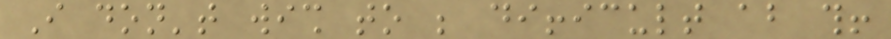I don't wish to be difficult about this!
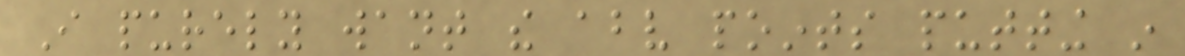I purely want the above points putting in
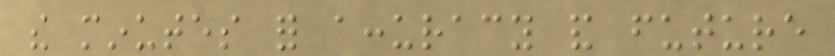the minutes for accuracy and future
